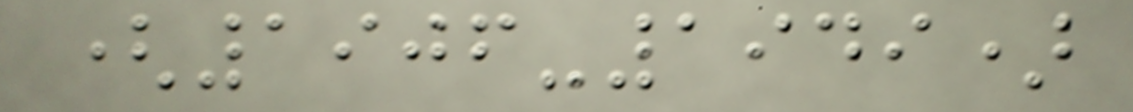(1906-1949)
